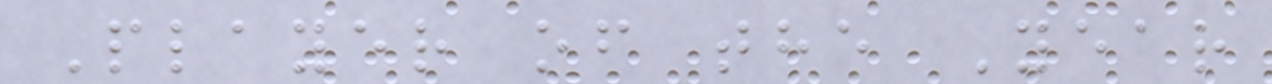Player of the Year
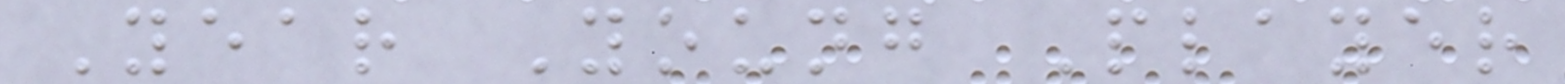Year Young Player
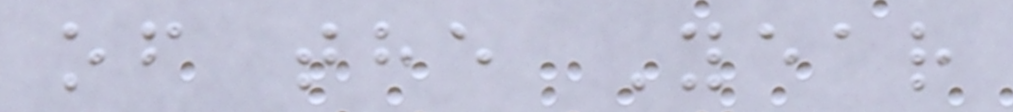of the Year
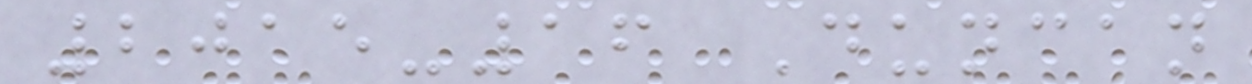2015-16 Duncan
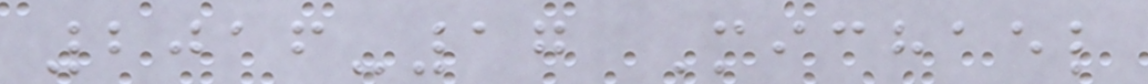2016-17 Michael
